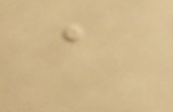a
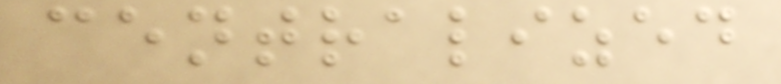centralized
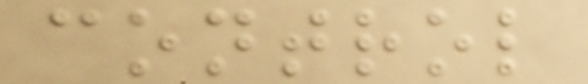control
